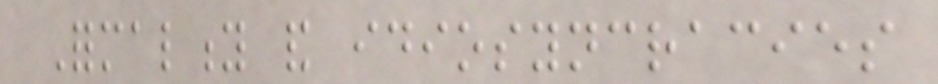Formality and idiosyncracies
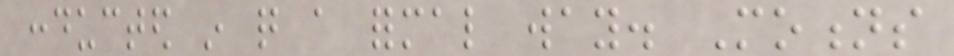conducted in quite a formal way. Motions
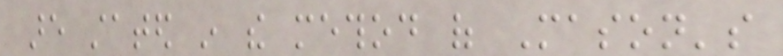are stated in the method of Mason's
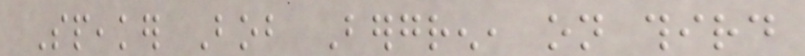Speaker Bob Bergren, on third
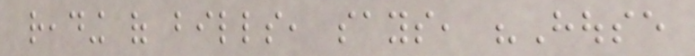reading of bills, says, "House
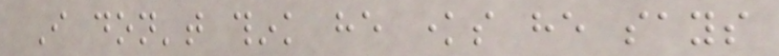I don't think he knows he says
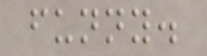funny.
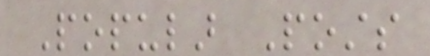Popular Posts
